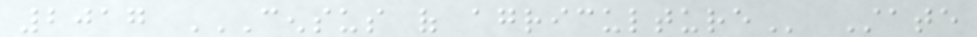2017 CENSUS OF AGRICULTURE State
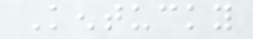Kentucky
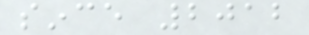since 2012
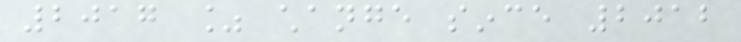2017 % change since 2012
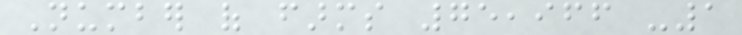Number of farms 75,966 -1
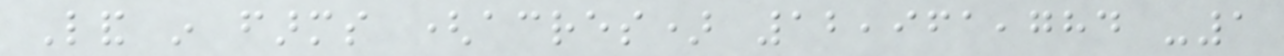Land in farms (acres) 12,961,784 -1
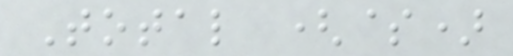Total ($)
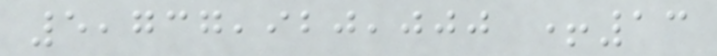5,737,920,000 +13
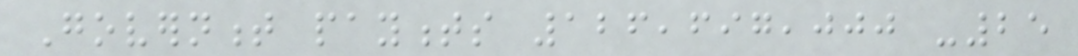Government payments 126,697,000 -25
